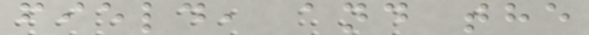field, and the
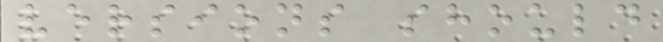versions should
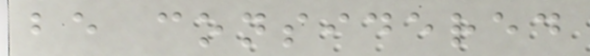be considered
